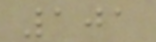101
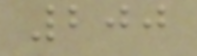200
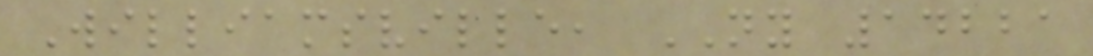Williamsville, NY 14221
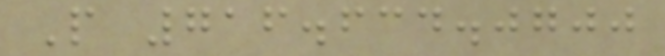P 716.634.0700
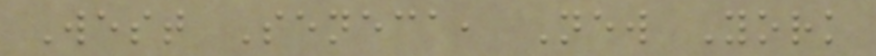West Seneca, New York
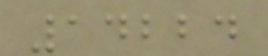14224
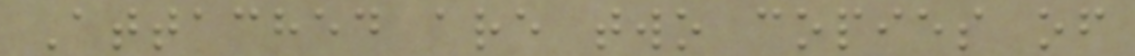Attached are two copies of
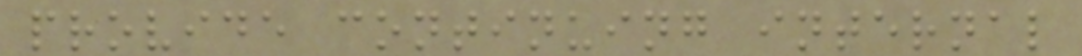provide continuing internal
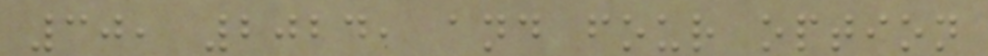30, 2024, and four option
